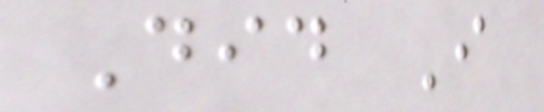Did I
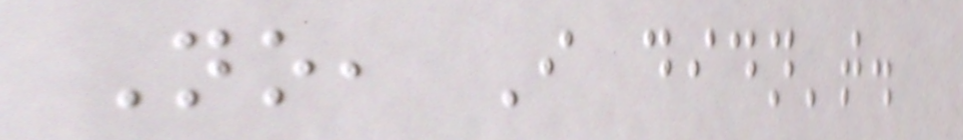No, I didn't.
